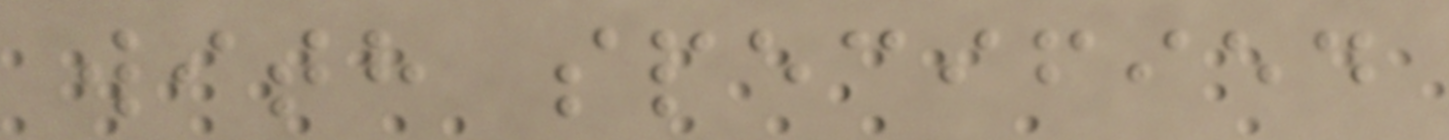with specified
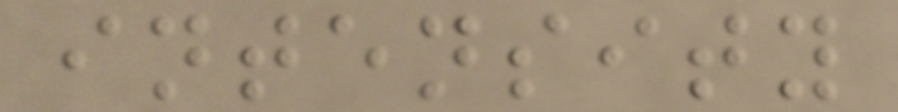intensity
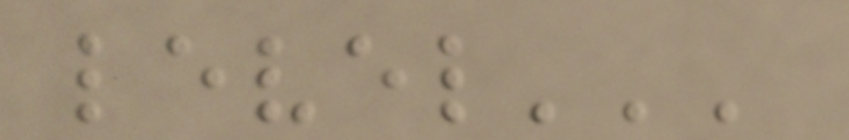level'''
